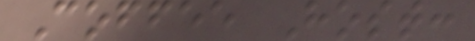Coffee Host:
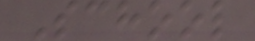School
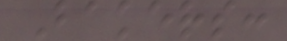Bakers:
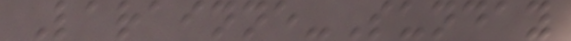Larainne-Sunday
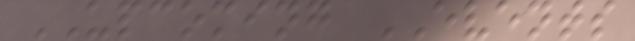UPCOMING EVENTS
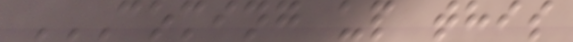COMING UP THIS
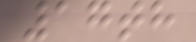17th
